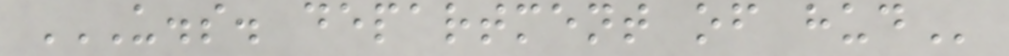U.S. DEPARTMENT OF HUD
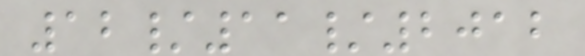12/11/2012
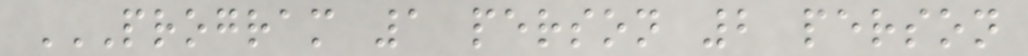PROGRAM 1 PERSON 2 PERSON
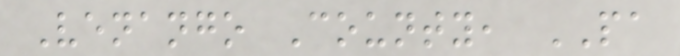Venango County, PA
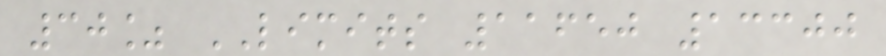30% LIMITS 11650 13300
